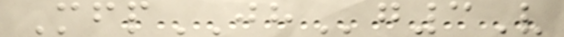MfpJHg3V
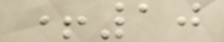+10
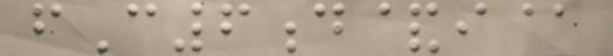fC6d&i@
